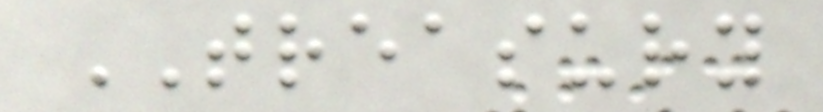TREASURY
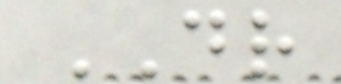DR
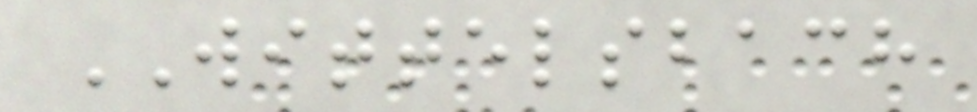WITTELSBACH
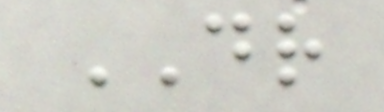DR
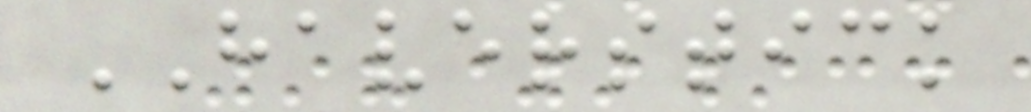HAVERSTICK
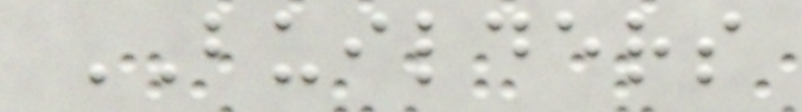BUILDERS
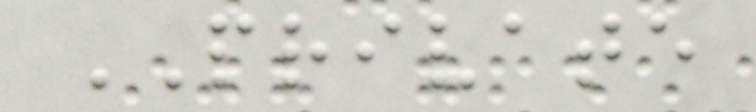PRIVATE
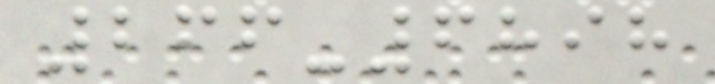266-6898
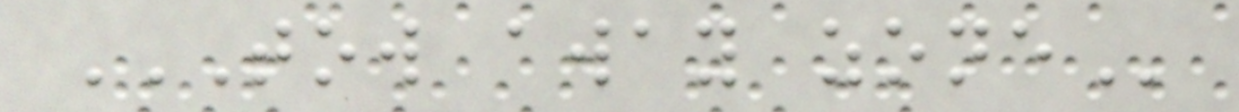TOW AWAY ZONE
